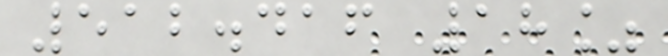512.416 18%
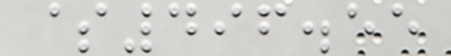$496.55
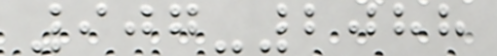907-2088
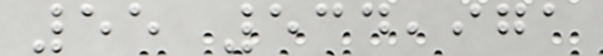55 534,971
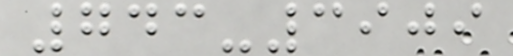743-3909
